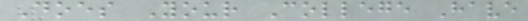Does Your College Have
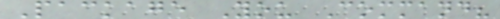Package You Command?
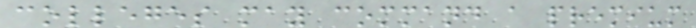colleges may command a premium
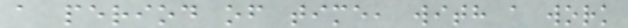a period of time, with a work
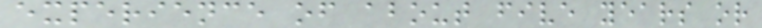experience of about five years or
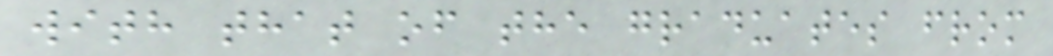with that of the graduates from
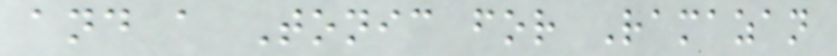and a Tonic for Ramazan
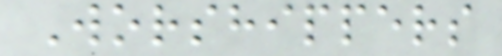Worshippers
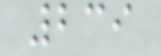239
